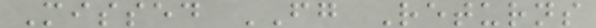Missed FG Returns
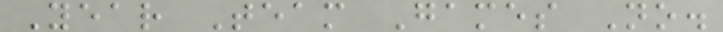Year Team Games No.
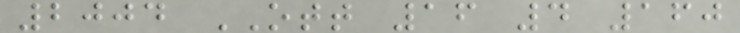2004 OTT 16 4 160
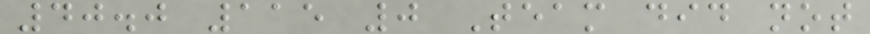40.0 115 0 Team did not
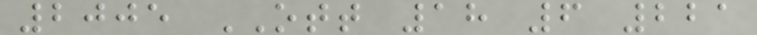2005 OTT 18 6 221
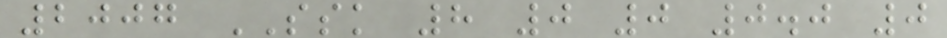2007 SSK 8 0 0 0.0 0
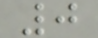0
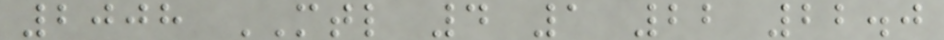2008 MTL 4 1 22 22.0
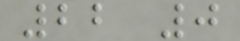22 0
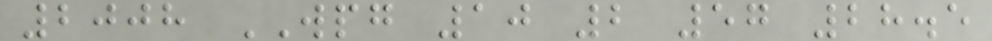2008 WPG 10 2 57 28.5
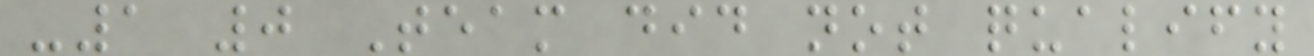-1 0 Team did not qualify
